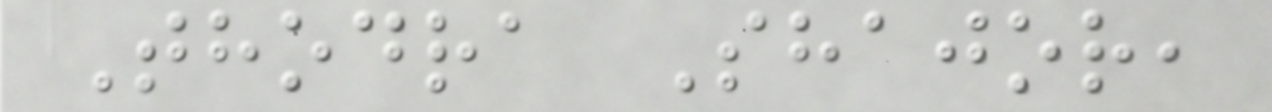Thodra Shajor,
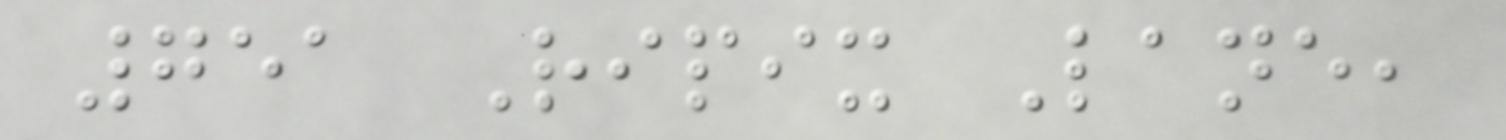751 Ripix Lane,
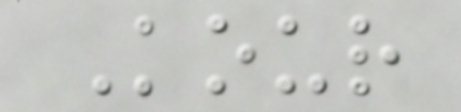Kour
